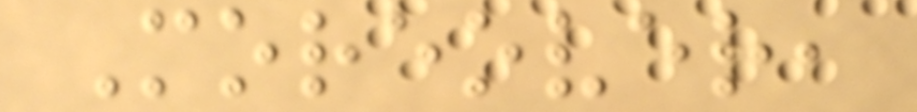Moreover,
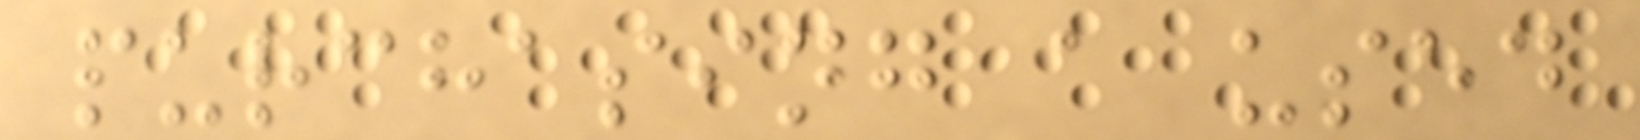purchasing a used
